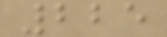225
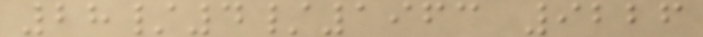28/4/1963 9226
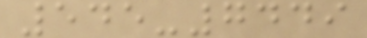545-7449
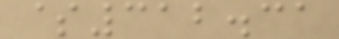$312.31
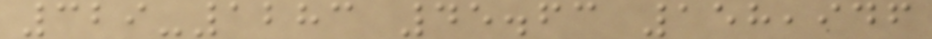329-1283 45.63 158,946
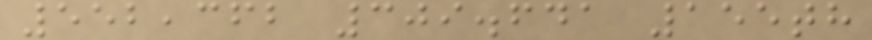552,362 309.641 155th
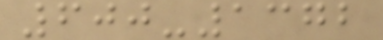600-1372
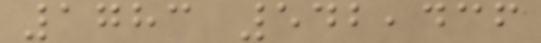1783 542,436
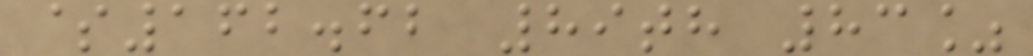$162.62 89th 83%
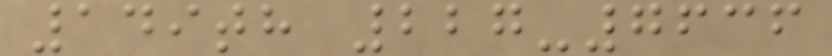149th 227-7636
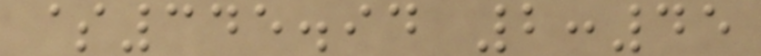$345.94 2:45
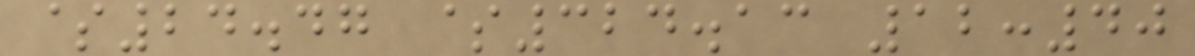$24.47 $324.13 12:40
